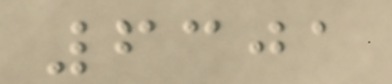6301
